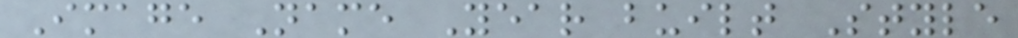Image Name Year built Style
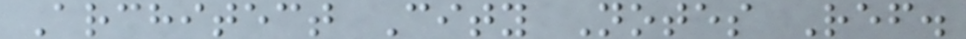Architect City Notes Ref.
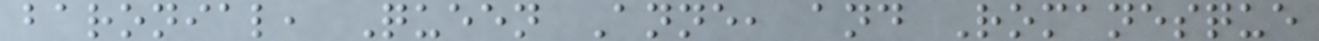baronial, Queen Anne, and Romanesque
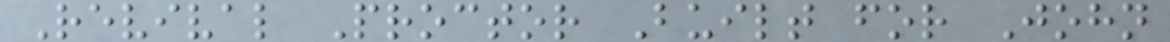Revival Proctor Built for John
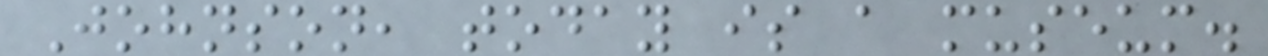Johnson, today is a museum.
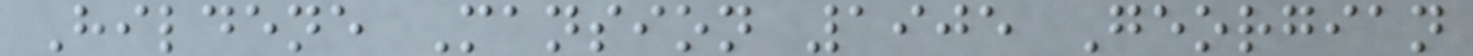Hildene Mansion 1905 Georgian
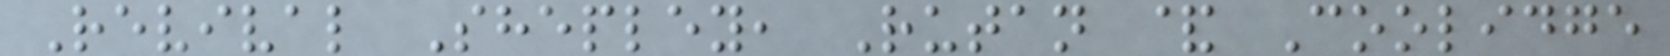Revival Shepley, Rutan & Coolidge
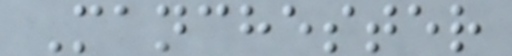Manchester
